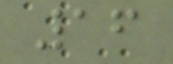16
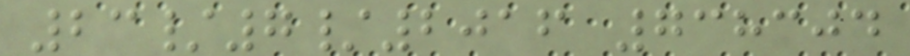23/7/2016 738304
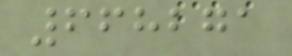668271
